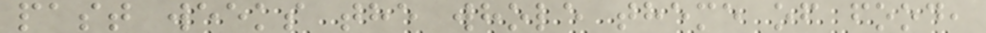past weeks the whole theme of food,
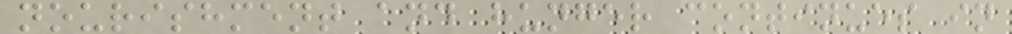nourishment and hunger continues in
